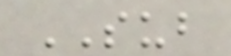SUB
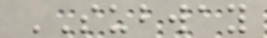SUBWAY
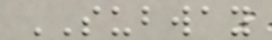SUBWAY
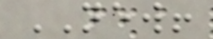NEW!
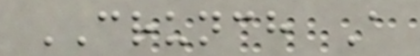CRUNCH A
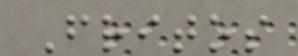Fritos
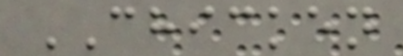CHICKEN
